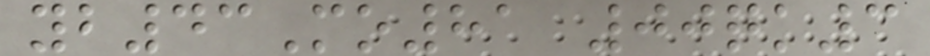yb43Mo81 00qk3
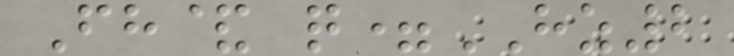Fh& q=HZ2
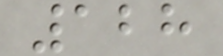128
